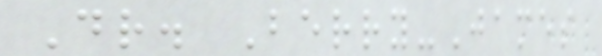Dr. Berry-James
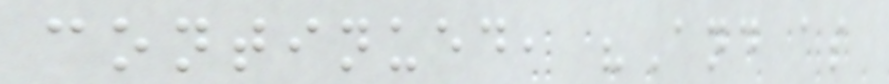continued, "And as
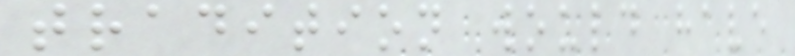tradition would have
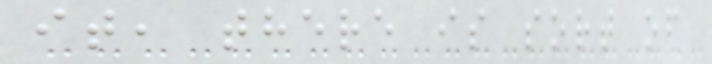it, there is sort of
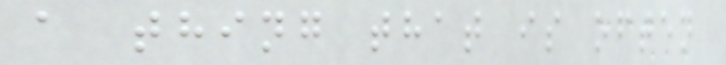a thing that is often
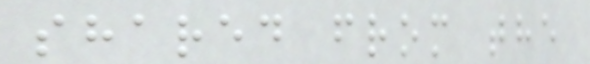shared from the
